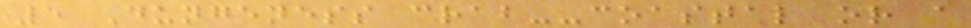5 Dungeness crab--coastal or a
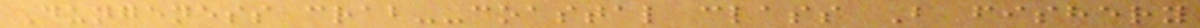Dungeness crab--coastal class B fishery
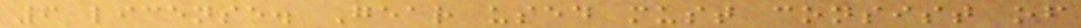6 license. Gear used must consist of
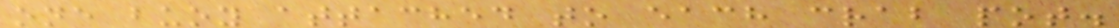one buoy attached to each crab pot.
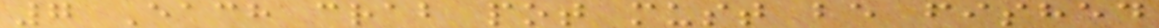7 Each crab pot must be fished
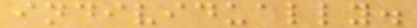individually.
